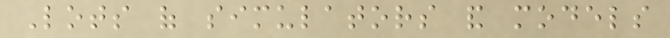Lots of simulators and models
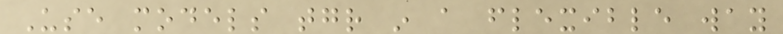Use models together in a flexible way
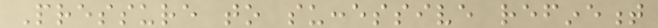Pressure to successive refinement
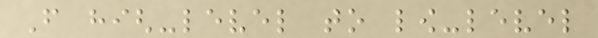From high-level to low-level
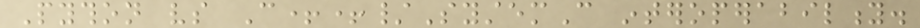Python vs C++/SystemC interoperability.
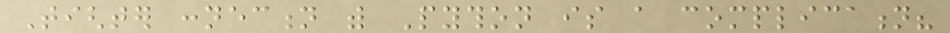Tighter connection with Python is a complication?
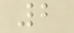2
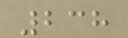238
